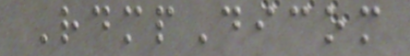RdmpDicom
